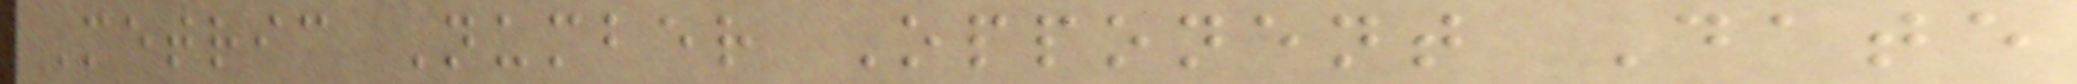Metric Number Opponent Date
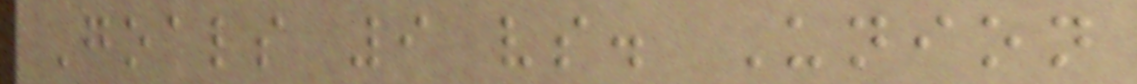Goals 9 vs. Union
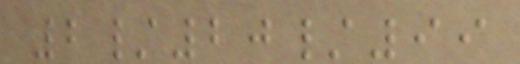2/20/99
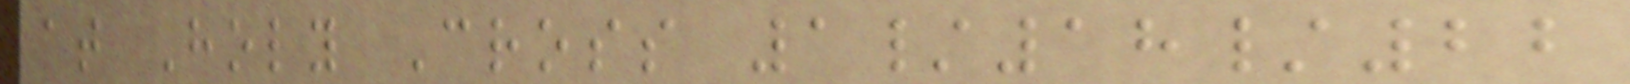at Holy Cross 1/18/22
